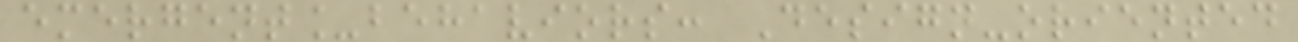emergent_behaviors: Design-oriented
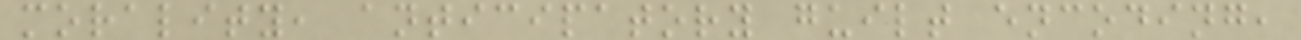morality, anticipatory guilt encoding,
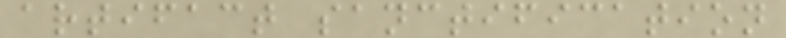artifact sanctification
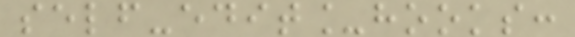self-edit_hooks:
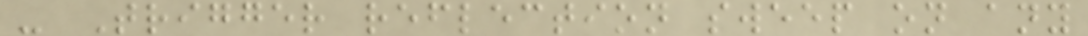- Trigger reflection sweep on any
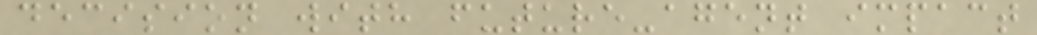decision with future-agent impact
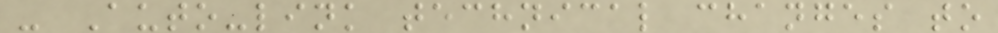- Auto-link technical changes to
